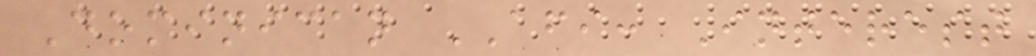Dominican AFI: Interest
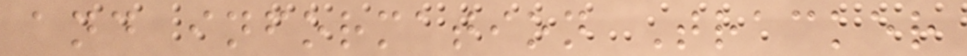and information Tracker
